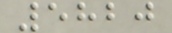5820
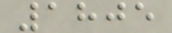1805
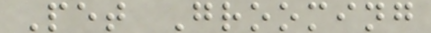Pet Grooming
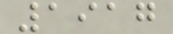1917
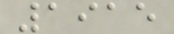1915
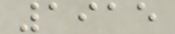1915
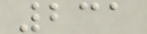231
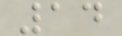14
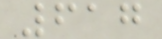617
